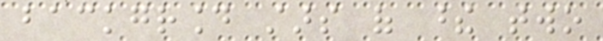background stars of these two
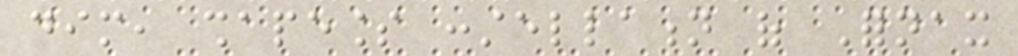dim, shapeless constellation of Fornax
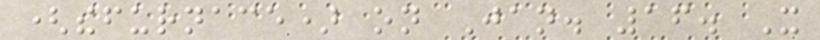(thefurnace) on Jan. 16. It
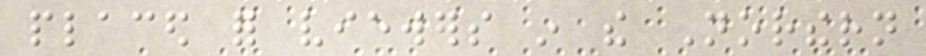placed for viewers in the Northern
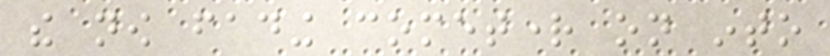the now fading cometright on into
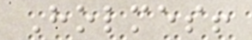Holmes!
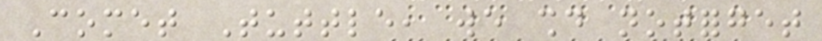Comet Tuttle, we should notforget
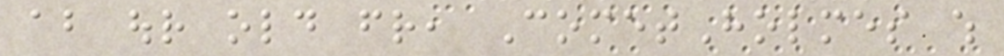about our old friend, CometHolmes which
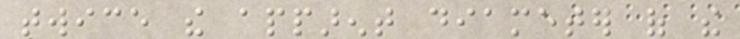twice the apparent diameter of the
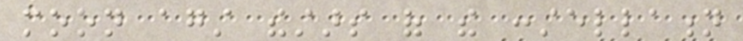moon against thestars of the constellation
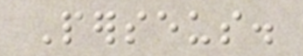Perseus.
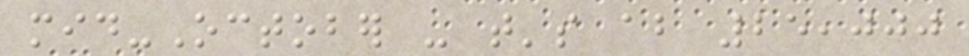mid-October - that's about 25,000
